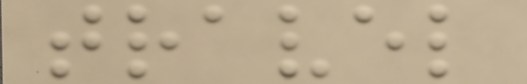travel
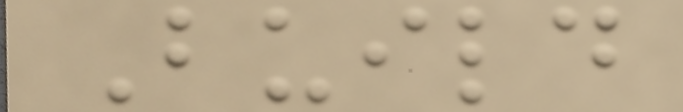Build
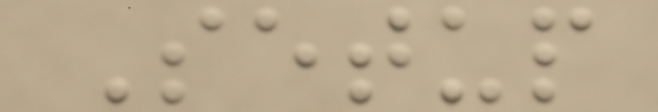Setup
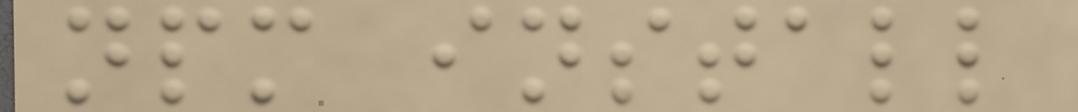npm install
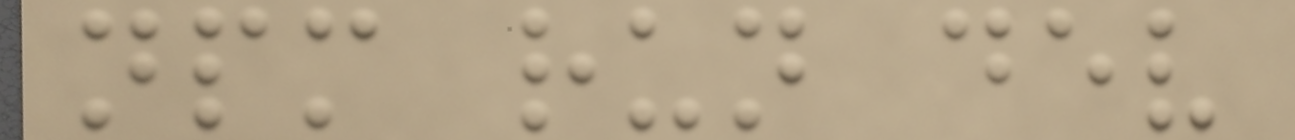npm run dev
